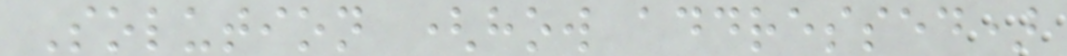Solution (how addressed)
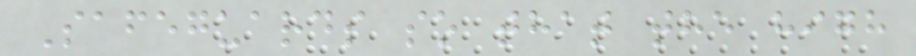Safeguards so that the high
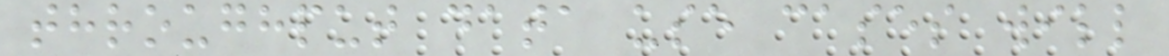throughput data use cases will
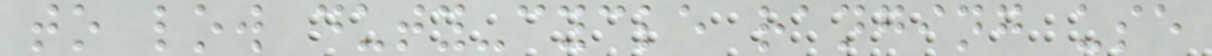to low duty-cycle ranging use
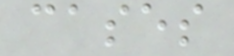cases
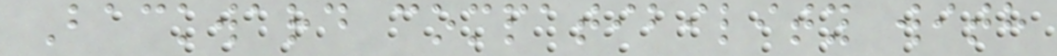Backward compatibility with
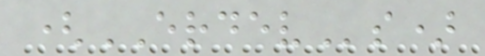(ERDEVs)
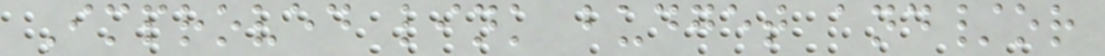Improved link budget and/or
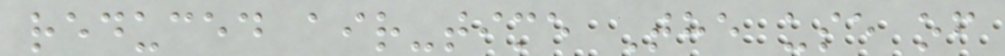reduced air-time The use of
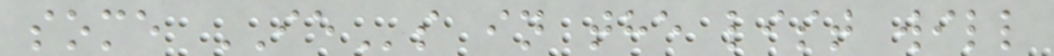some IEs in the list will
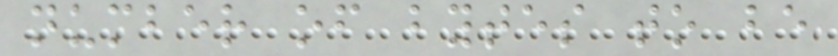number of bytes to be
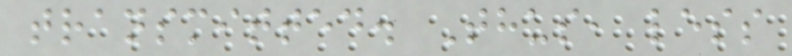transmitted. Thus, less
